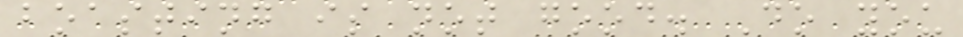boasting is not good. Do you
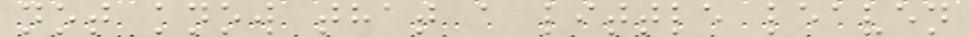not know that a little leaven
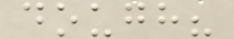dough?
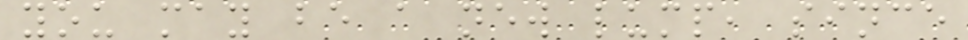you may be a new lump, since
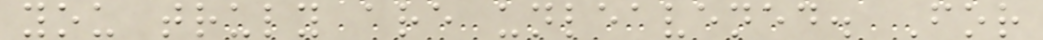you truly are unleavened. For
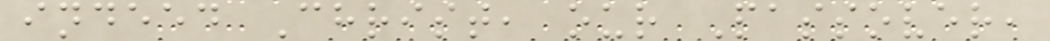indeed Christ, our Passover,
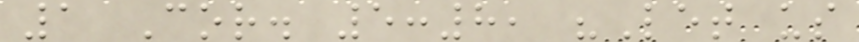1 Cor. 5:8, "Let us
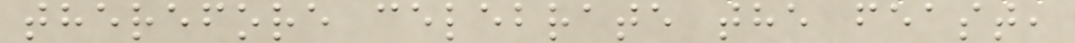therefore celebrate the feast,
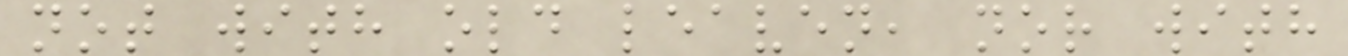not with old leaven, nor with
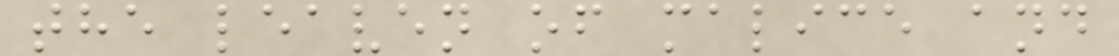the leaven of malice and
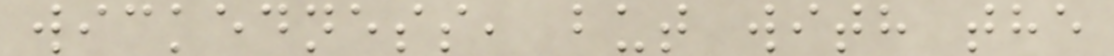wickedness, but with the
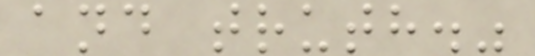and truth."
